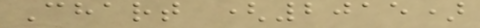Chart (2015)
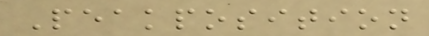Peakposition
